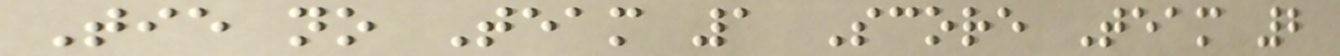Tie no Team 1 Score Team 2
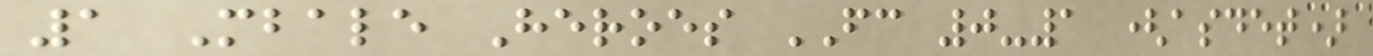1 Mbale Heroes FC 0-1 (asdet)
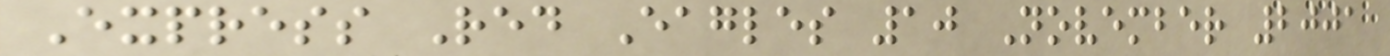Express Red Eagles 10 November 2001
